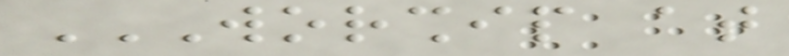WORSHIP AT
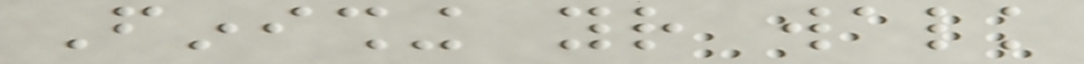Finishing your walk
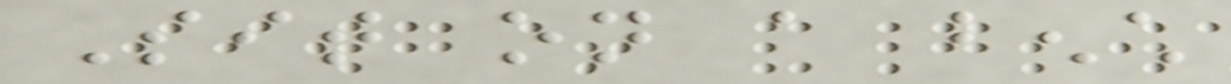Sit on a bench
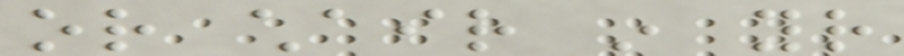or chair in your
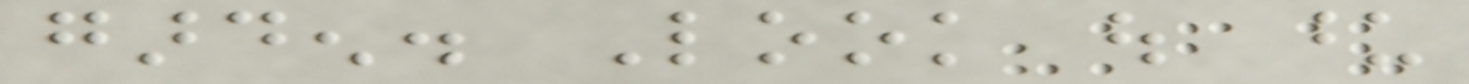garden. Look out upon
